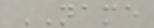NAME
